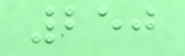250
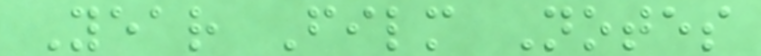Year Film Notes
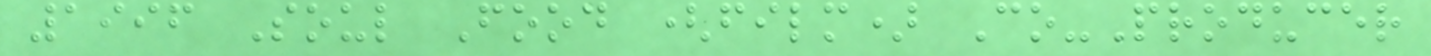1996 Soul Food (film) Co-Producer
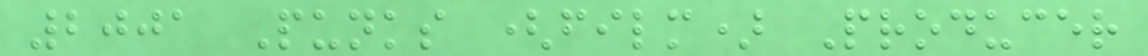2001 Punks (film) Producer
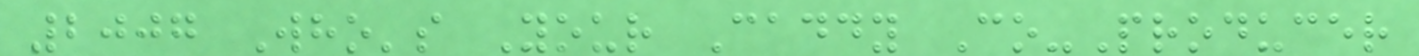2007 Who's Your Caddy Co-Producer
